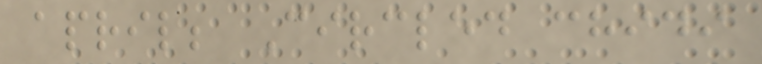april; Circled chidi
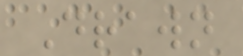Drawn
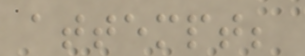attempt;
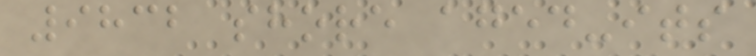9832 shore aged-its
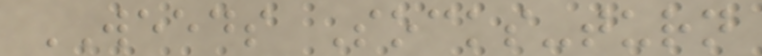WEEDS Socks-turn
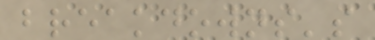breakdowns's
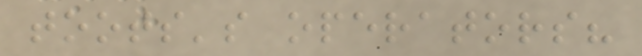toots's operators?
